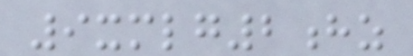9xmlg2hz
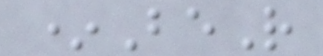*BeR
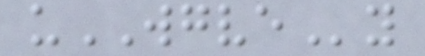uWGVEy
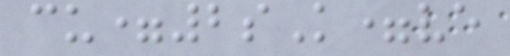cu=2sK=ve
